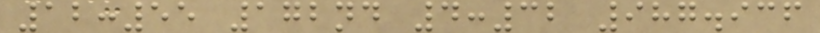12:55 172nd 4:32 987.936
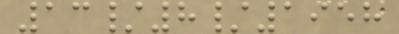13/8/1958
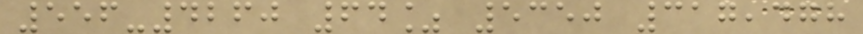556-4260 64% 5350 317,478
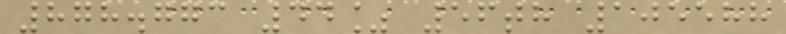878.773 44% 56th 105588
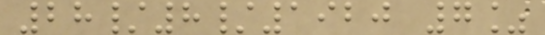28/8/1920 7%
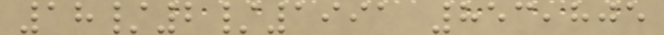18/2/1991 853,805
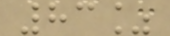83%
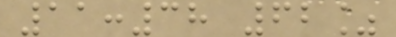11:38 62%
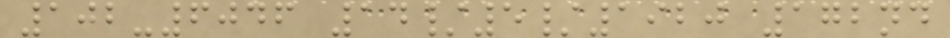102-6046 14/5/1920 172nd
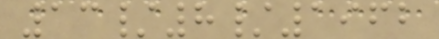13/8/1962
